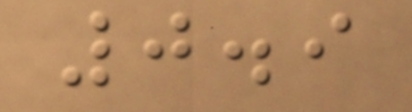0.9
